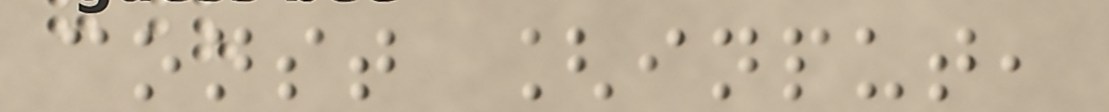const [input,
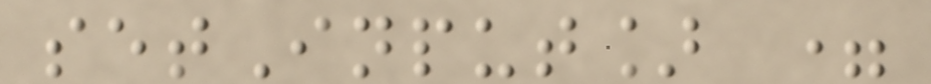setInput] =
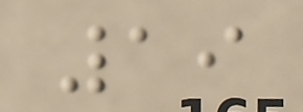19
